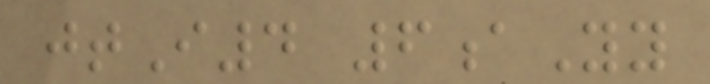jtI4 6aYy
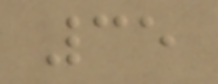35
